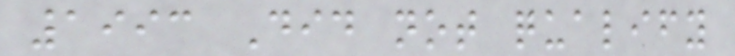1993 Did not qualify
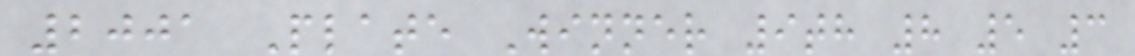2001 Plate Winner 9th 8 5 3
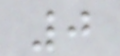0
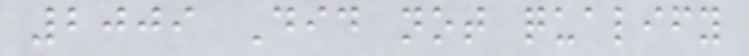2009 Did not qualify
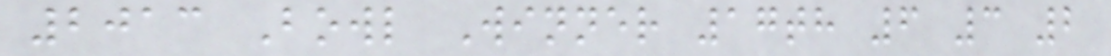2013 Bowl Winner 17th 6 3 2
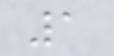1
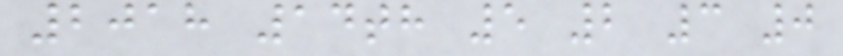2018 14th 5 2 3 0
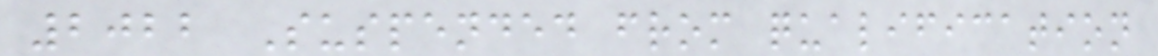2022 Suspended from qualification
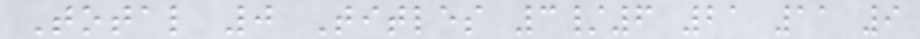Total 0 Titles 3/6 21 11 9
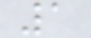1
